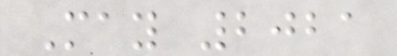May 2021
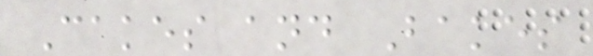Cakes and Bakes
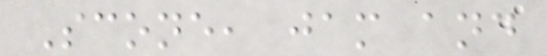Scone, jam and
